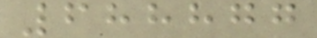688877
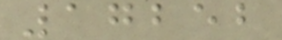17252
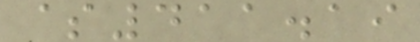$411.19
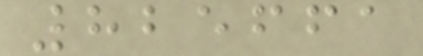825661
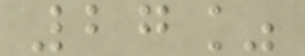27%
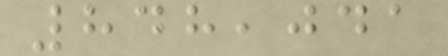848,041
